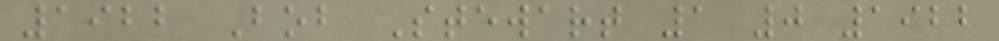1922 Bob Stewart 1 0 1922
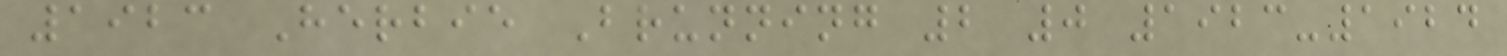1923 Herbie Brunning 2 0 1923-1924
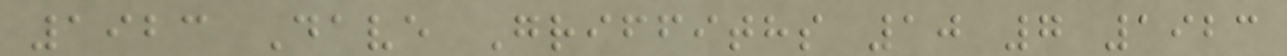1923 Dave Griffiths 10 7 1923
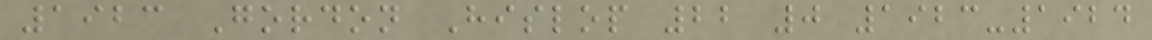1923 Gordon Hislop 22 0 1923-1924
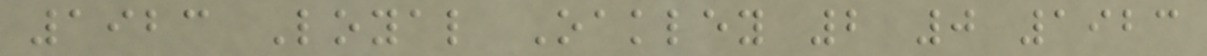1923 Loyal Oakley 2 0 1923
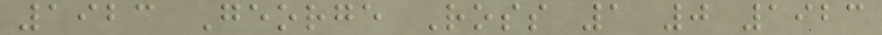1923 George Ross 1 0 1923
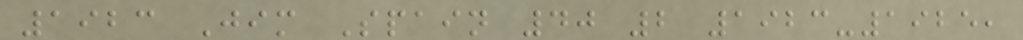1923 Jim Spain 40 2 1923-1925,
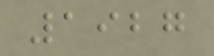1927
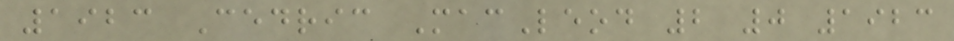1923 Cedric MacLeod 2 0 1923
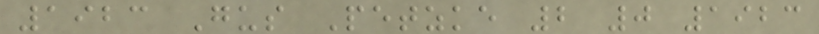1923 Gus Petzke 2 0 1923
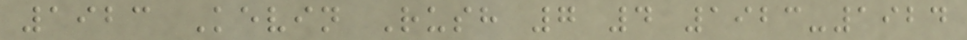1923 Kevin Rush 7 4 1923-1924
